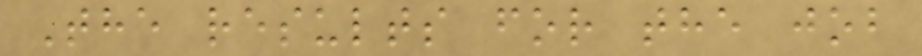The results for the job
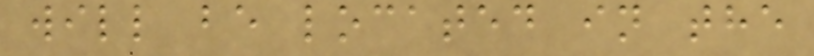will be located in the
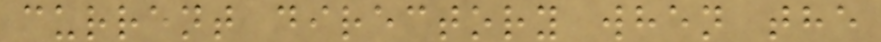current directory when the
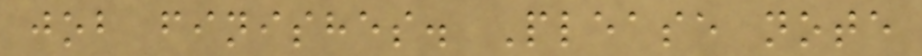job finishes. Please note
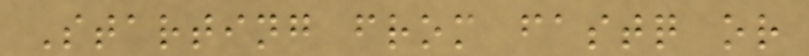Starting from fastq or
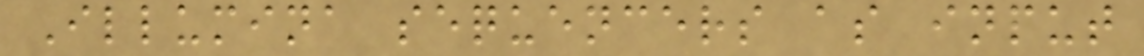Illumina sequencers as input
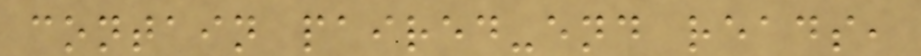contain paired-end reads,
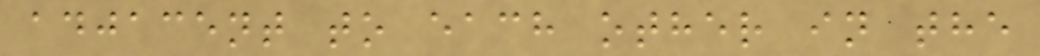adjacent to each other in the
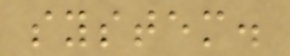system.
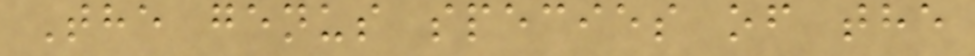The genus species of the
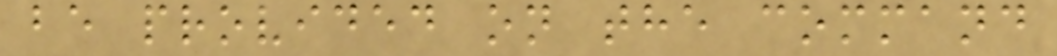be provided on the command
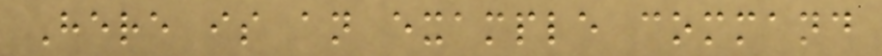Here is an example command
